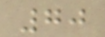70
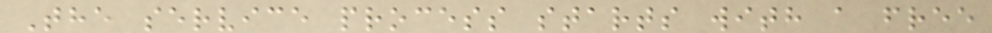The service process starts with a free
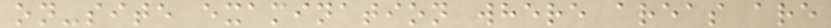on-site examination where areas are
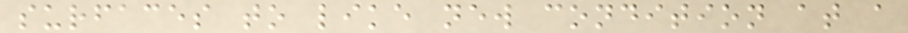surfaces to like new condition at a
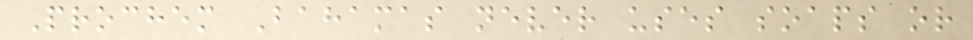Prochem Bahamas never uses soaps or
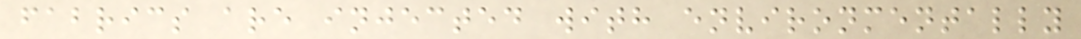fabrics are injected with environmentally
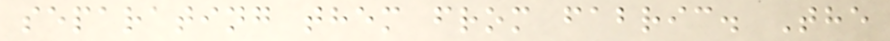separating them from fabric. The
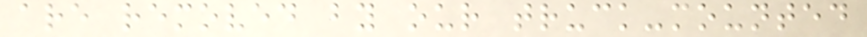are removed by our truck-mounted
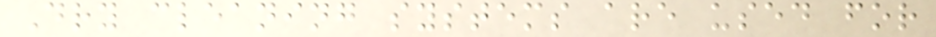Dry cleaning systems are used for
